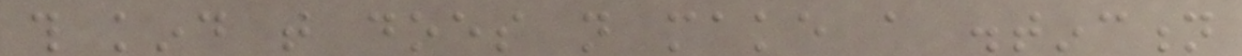this kind that does not make a distinction
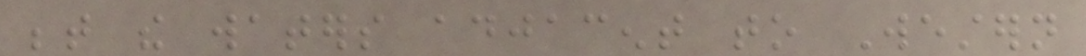between the waters adjacent to Western
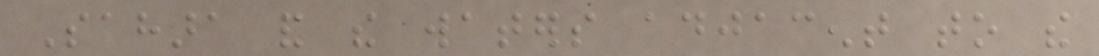Sahara and the waters adjacent to the
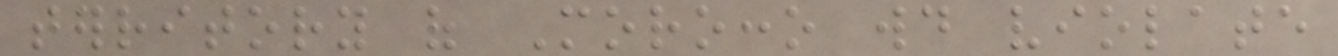territory of Morocco would violate
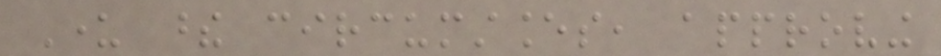Under these circumstances, approving
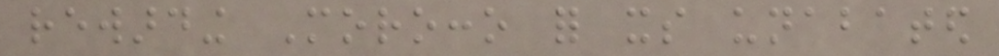rewarding Morocco for its unabated
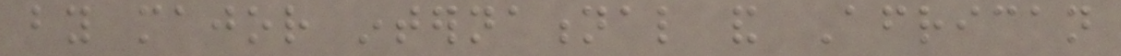by major international and African
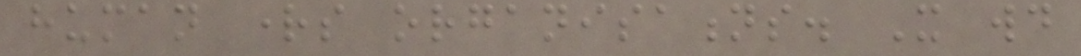human rights organisations. It would
